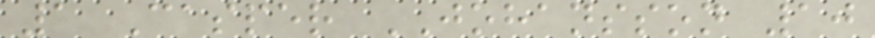1 Casper JOHANSSON 10
